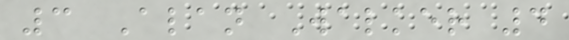3 Alan Walker 4
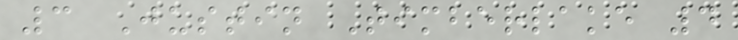3 Justin Timberlake 4
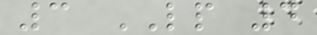3 LP 4
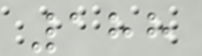188
